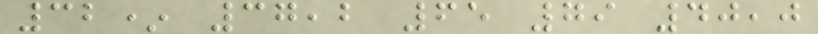32* 37,2 65 79 40,0
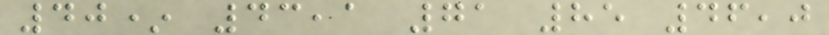40* 43,1 71 85 46,0
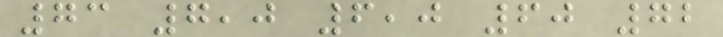73 7,0 6,0 60 72
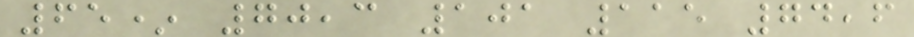65* 70,3 101 115 74,6
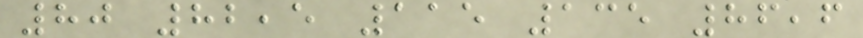80 82,5 115 135 86,6
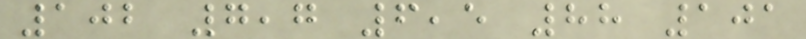102 7,7 6,5 88 101
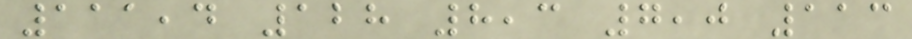111,4 128 8,3 7,0 113
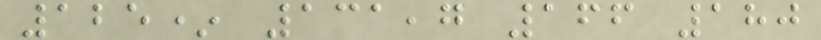125* 131,7 166 180
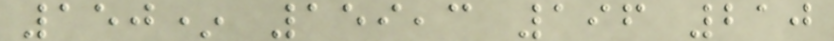150* 159,3 196 210
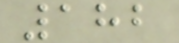182
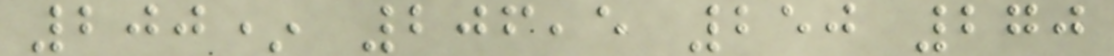200* 206,5 250 270
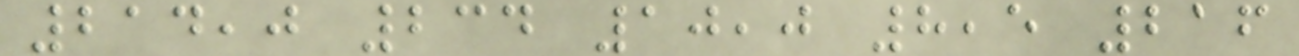214,0 234 10,0 8,5 216
